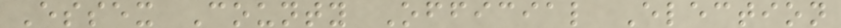Essex County Official Election
